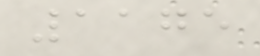1175
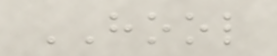HOOL
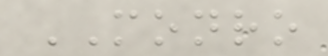MONRO
